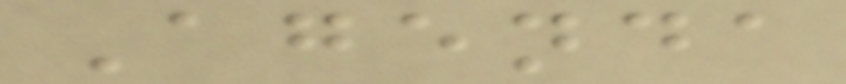Agenda
